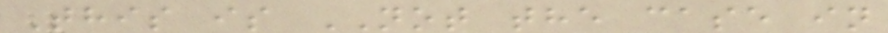This is NOT the case in
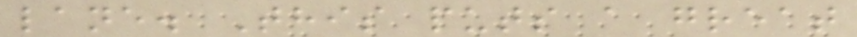lane. This puts a great
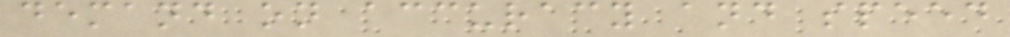demand on accuracy and speed
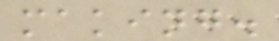making.
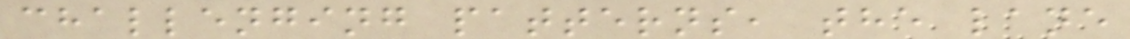challenging patterns, the lane
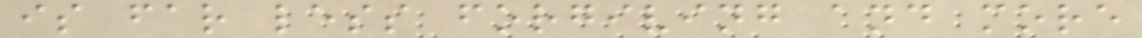is far less forgiving and more
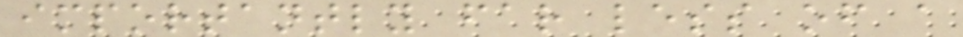importantly far less of a
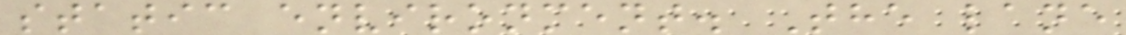static environment. The lane
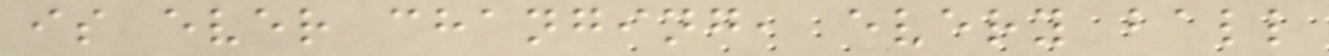is ever changing, every ball
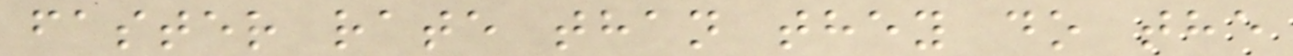faster rate than they do the
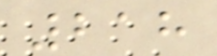218
